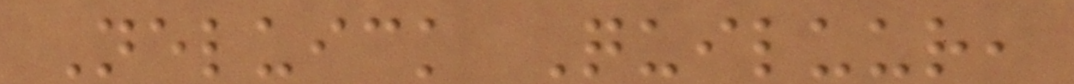Neluick Quiluur,
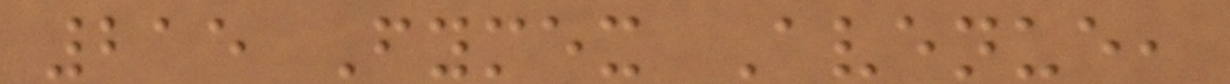215 Fymex Avenue,
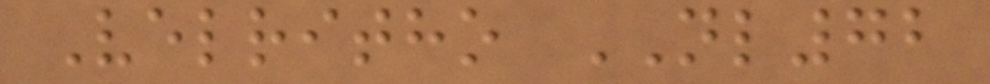Velritho NL72
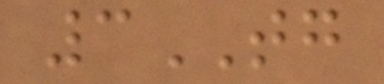3TG
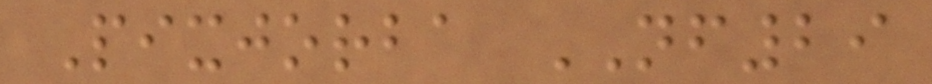Pixjorba NF29
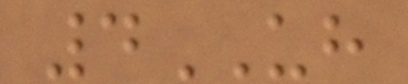4UH
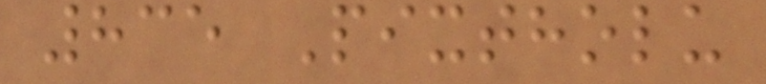835 Pixtholu
